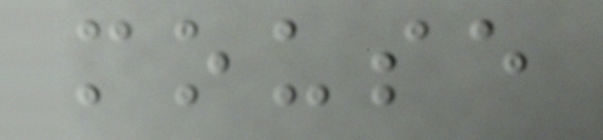mouse
